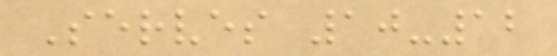Serves 10-12
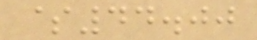$44.00
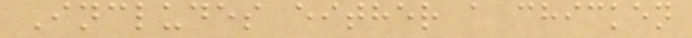Includes either a chicken
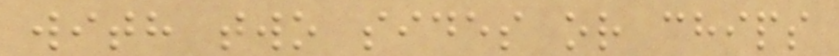with two sides or chips
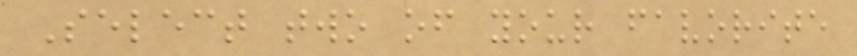Select two of your favorite
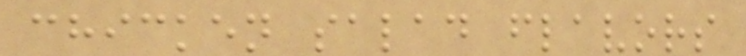chicken salad flavors
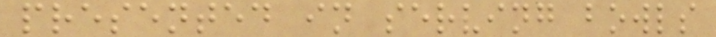presented in serving bowls
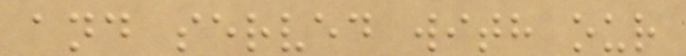and served with our
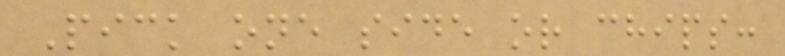Pick one side or chips:
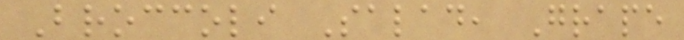Broccoli Salad, Grape
